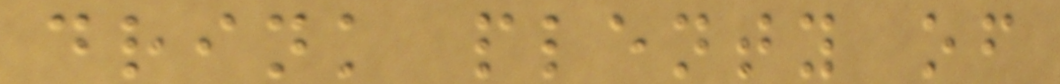drink plenty of
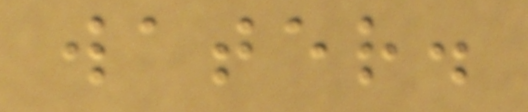water.
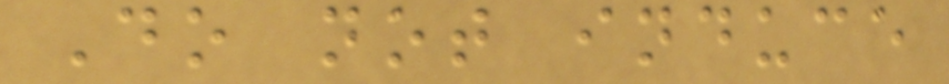Do not induce
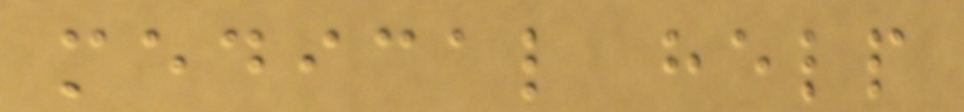medical help
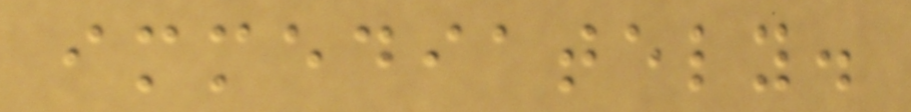immediately.
